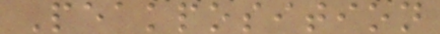Peakposition
